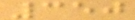350
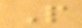P
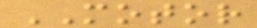MOTOR
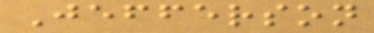Jefferson
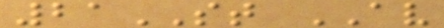21ST AV
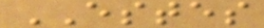ESTES
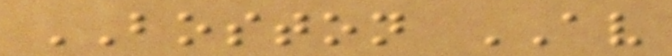BOSTON AV
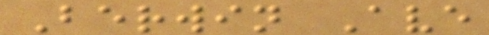Berwin Ave
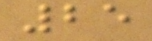25
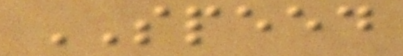SPEED
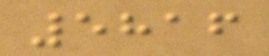5816
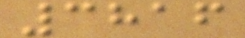3816
